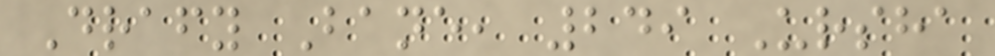Drafy Bane, 249 Ursha
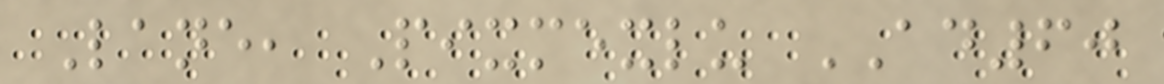Lane, Pixmexlu AD60
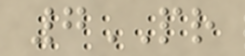7PR
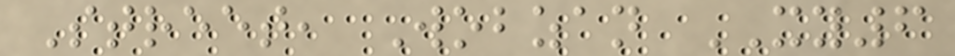Street, Wobzan XY6
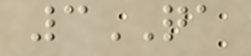3QA
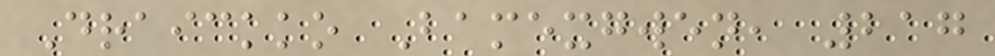Draickko Bamexgwen, 217
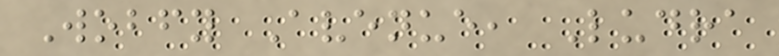Wobfy Avenue, Ludra
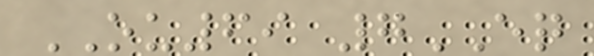OU69 7EQ
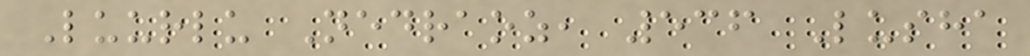Luurlu Nedraoz, 536 Lusha
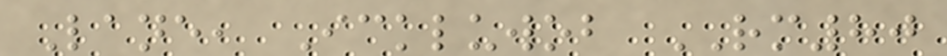Lane, Ickluwob RM80
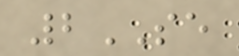2SE
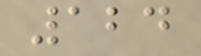124
